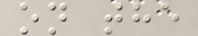on the
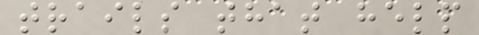trails that help
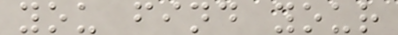you find your
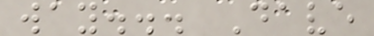way... Dave
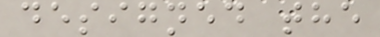designed the
